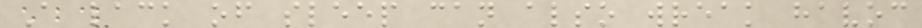A lack of sleep can also wreak havoc
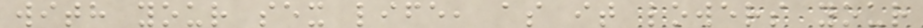with your sex life, as it lowers your
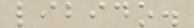libido.
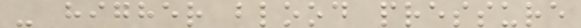- higher blood pressure
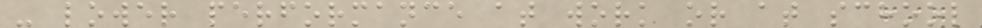- lower performance at work or at school
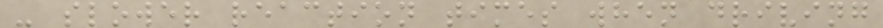- slower reaction times when driving
